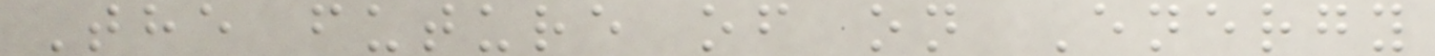The future of on Energy
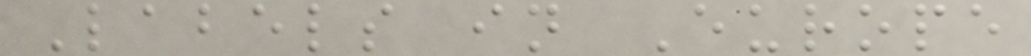Labels in Europe
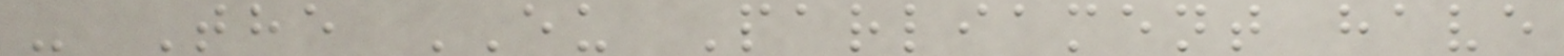- The EU Parliament have
